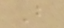B
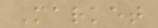Market
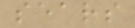sears
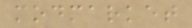modmarket
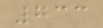733
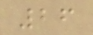26
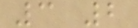3 2
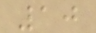10
